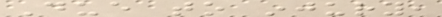Due to injury,
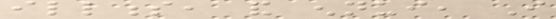illness, and ennui, I
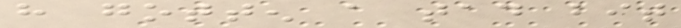have gotten a tad bit
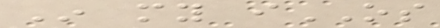In my iOS
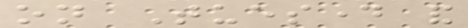on Tuesday and
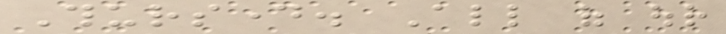Thursday. All of our
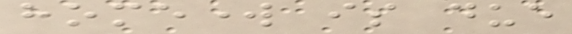homework is due
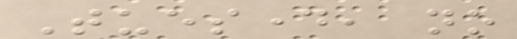Tuesday, no
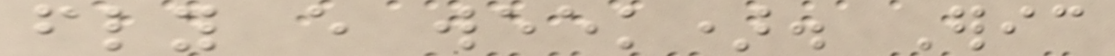fly every week). Eric
